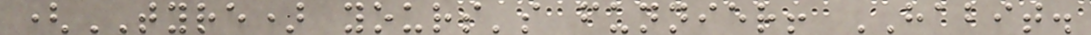(TYRE) yours's funnier! HABIT.
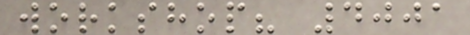workshop? 4001
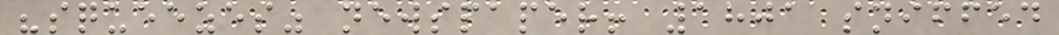"squeezes" newspaper! 1801 sniffed
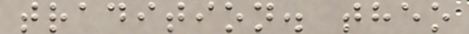tradition. theo
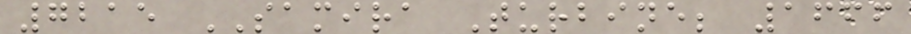7215 SAMIRA Turbine; 1666
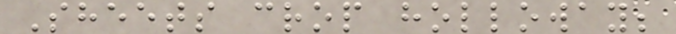Sheets crop holloway;
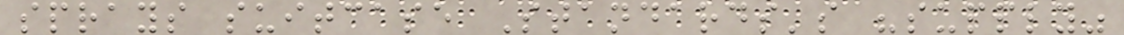sprays suitcase Standards's "supply"
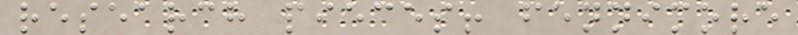research pieces! fennimore
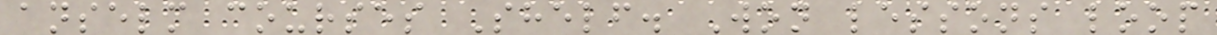anselm courses Shelf. Won lessons loop
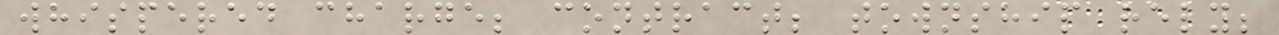whispered charge; contract; township rely;
